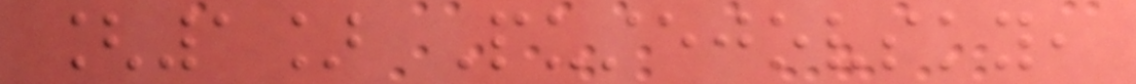[1] Pustejovsky,
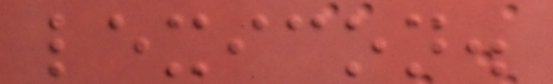lexicon.
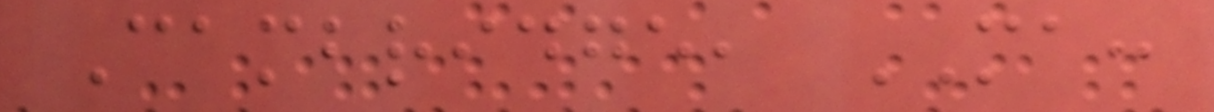Cambridge, MA:
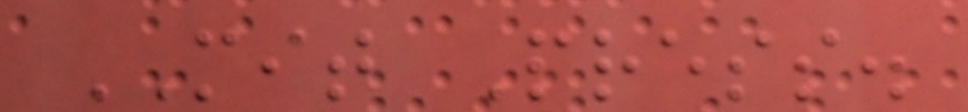MIT Press.
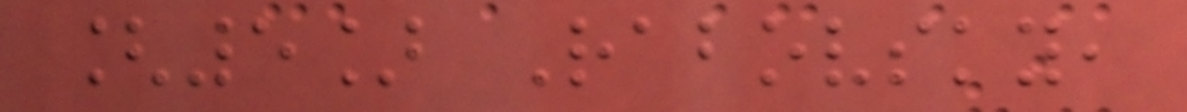[5] Rabovsky,
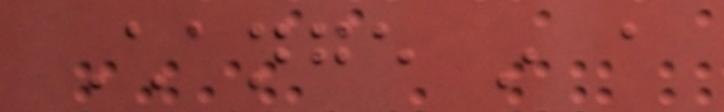Change in a
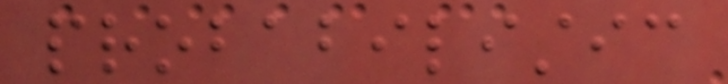probabilistic
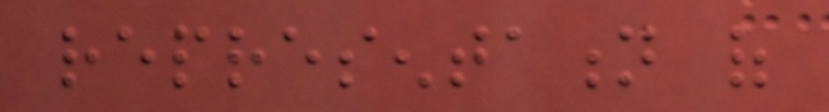representation of
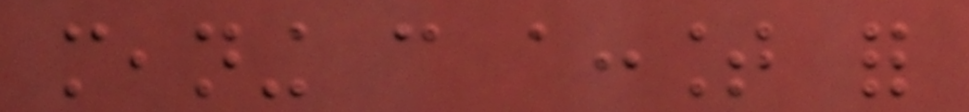meaning can account for
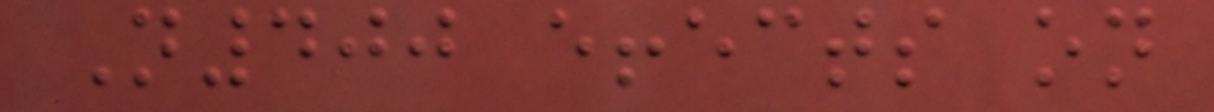N400 effects on
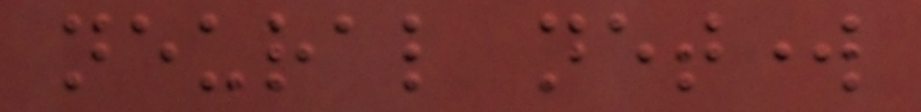neural network
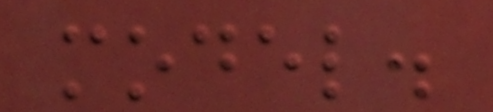model.
